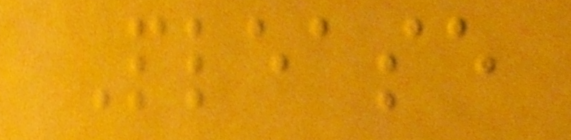Please
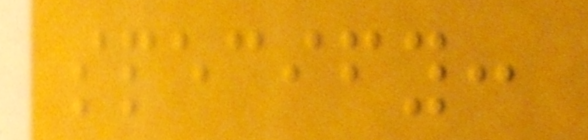specify:
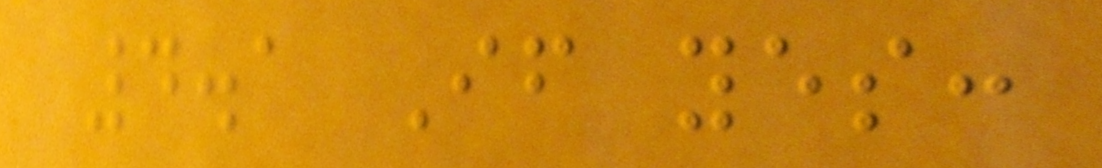4.1 If yes:
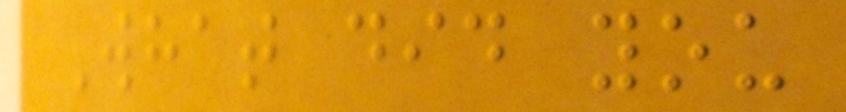What did you
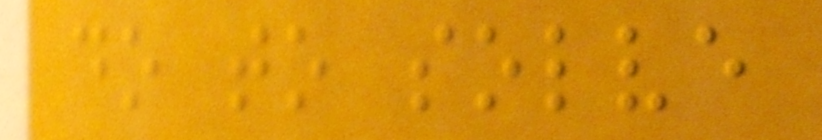do to solve
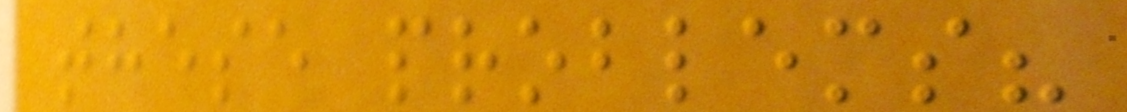these problems?
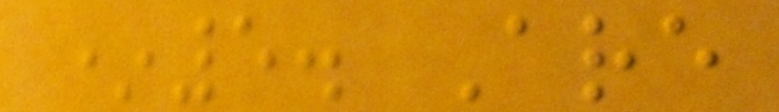*5. Are
